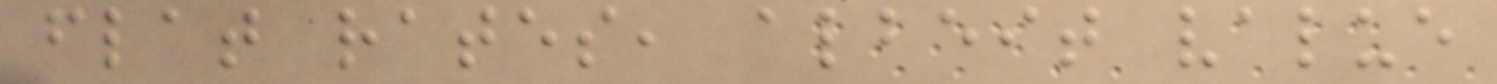flat rates, albeit value
